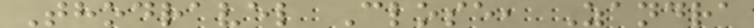Thodravel Close, Zandra
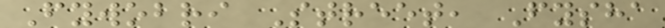Fywobri Street, Fysha
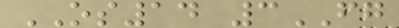OS14 3FG
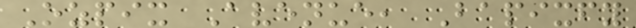Ozpix Avenue, Bapixfy
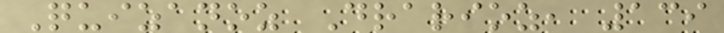Quizanoz Drarioz, 139
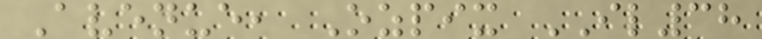Avenue, Ozpix IL38
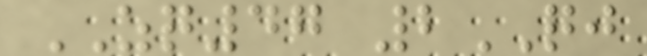ZQ47 2QJ
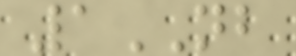1NB
